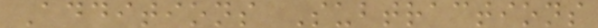Additions Subtractions
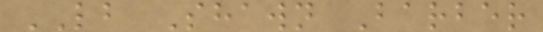LB Shawn Barber
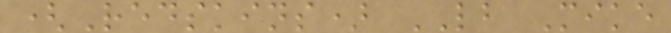(Redskins) LB Mike
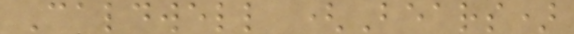Caldwell (Bears)
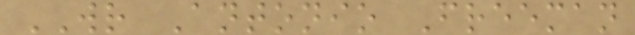WR Antonio Freeman
